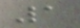1
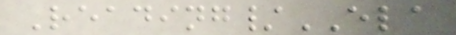Reading/ELA
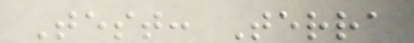Test: Terra
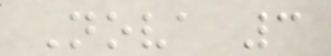Nova 3
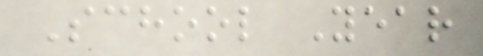School Year
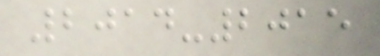2014-2015
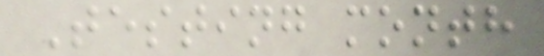Testing month
